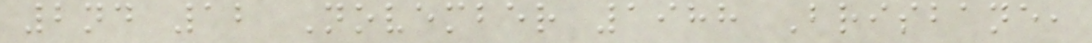2nd 12 November 1988 Brisbane,
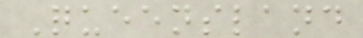Queensland
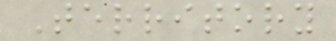Territory
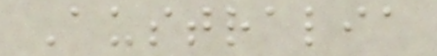Australia
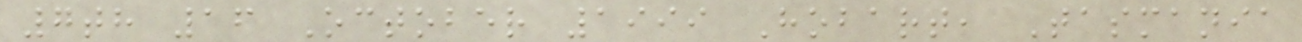7th 16 October 1999 Hobart, Tasmania
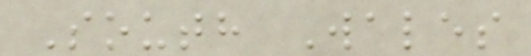South Wales
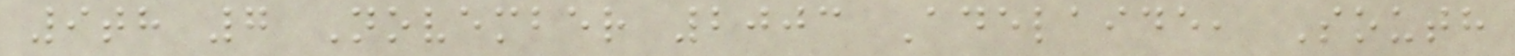9th 7 November 2003 Adelaide, South
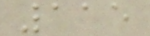115
